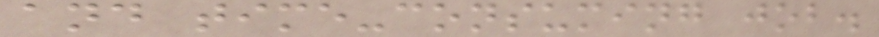and time-consuming job.
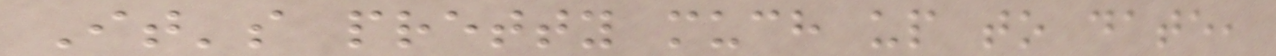It's pretty much up to date,
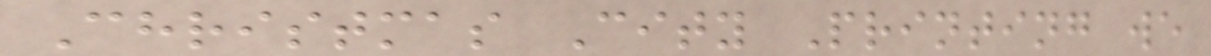Christmas City Printing we
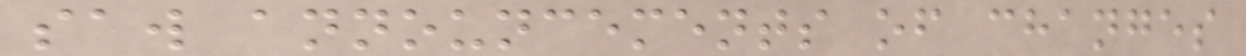saw announcements of changes
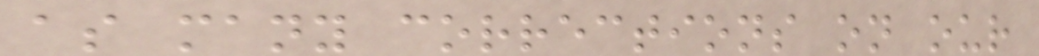as many corrections on our
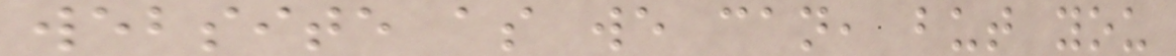website as we can, but you
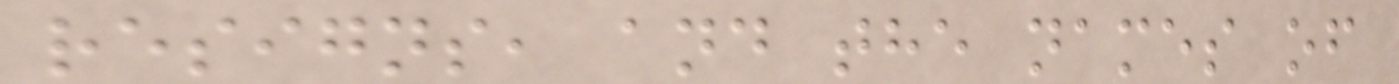resigns, and the names of
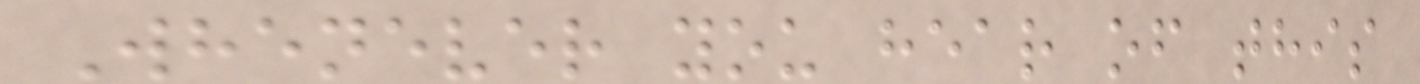Whenever you hear of this
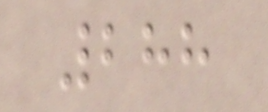288
